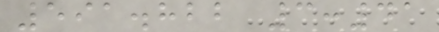591.822 3:41
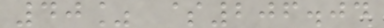40% $206.04
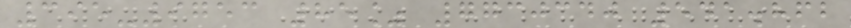395-9753 85% 7730340 541.862
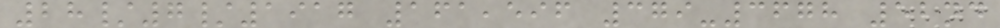28/7/1917 161,596 379-3678 52nd
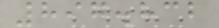897.832
